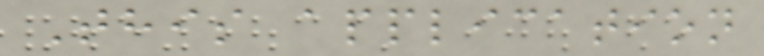This application
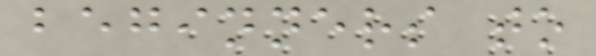beginners to
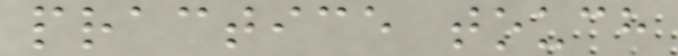practice touch
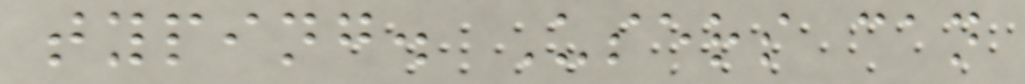typing. Users can
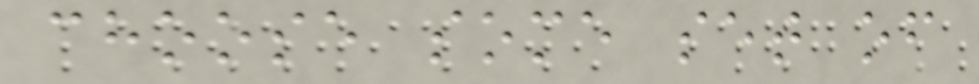choose some set of
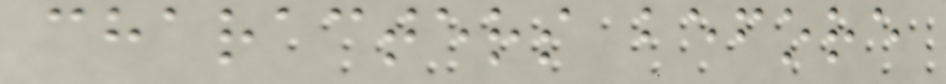characters before
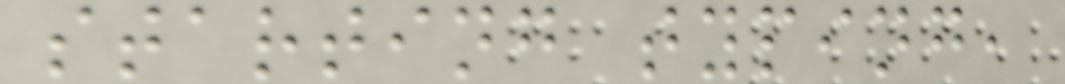starting typing,
